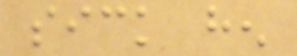sick hen
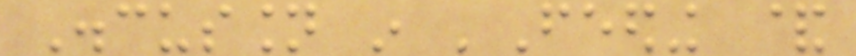Discussion in 'Feeding &
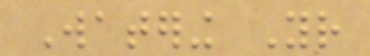Watering Your
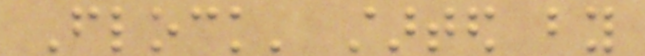Flock' started by
